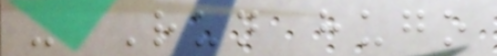- Run hugo
